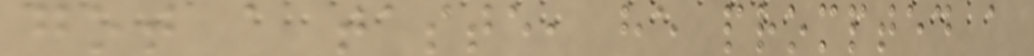got a taste, he prompted a
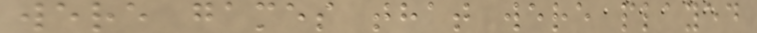were games that were played
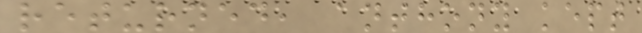returned, anthony kept
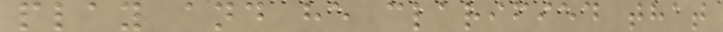play and he clarified that
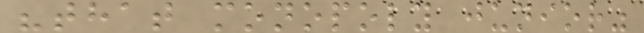"that monopoly junior"
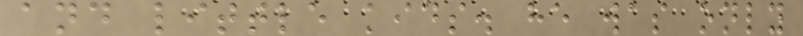and little kids. he was only
